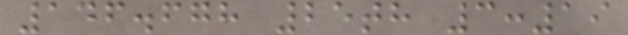146.678 25th 3:19
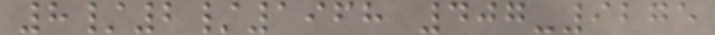8/2/1968 407-9275
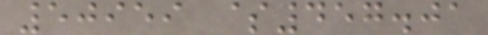50959 $457.01
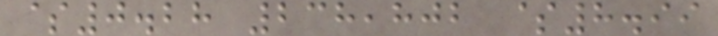$0.28 238,802 $8.99
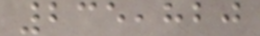235,820
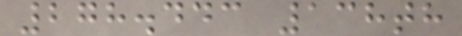278.443 138th
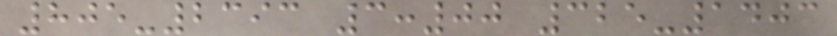805-2393 3:00 325-1403
